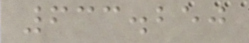633.250
